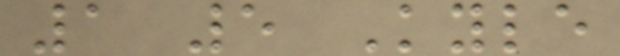1 5 Kyle
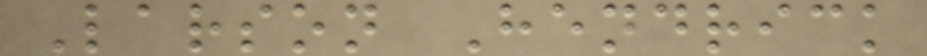Larson Hendrick
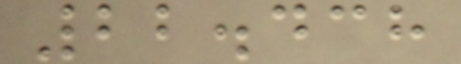22.438
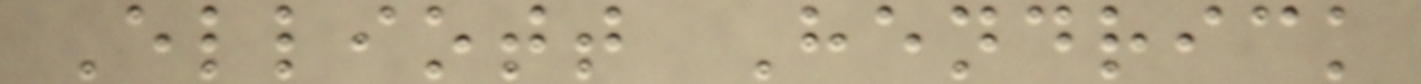Elliott Hendrick
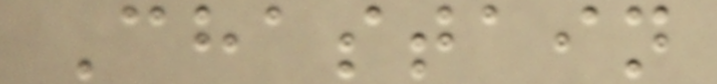Chastain
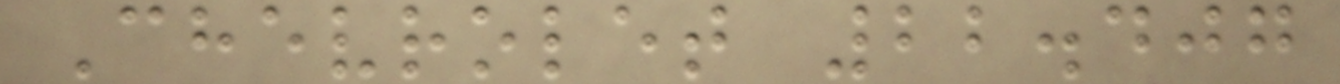Chevrolet 22.407
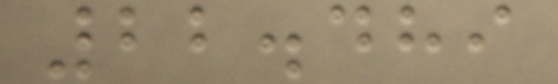22.489
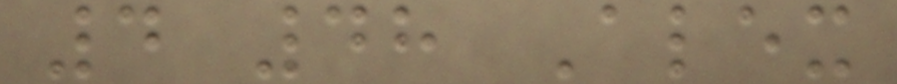4 48 Alex
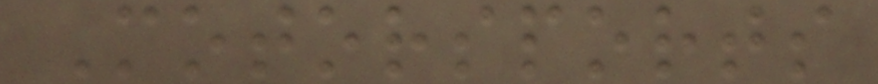Motorsports
